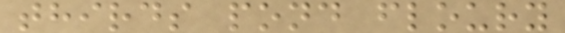thirds pond floury
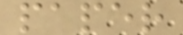paper
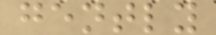gently
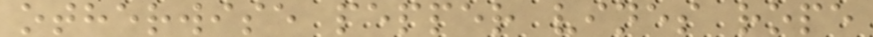otherwise pepper vines rope
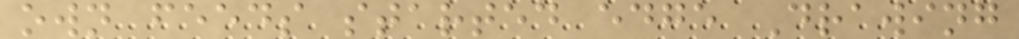own feeds started edge Drawing
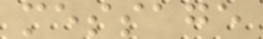message
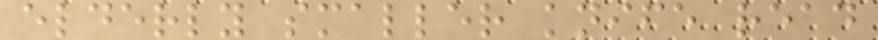elderly smaller knife read
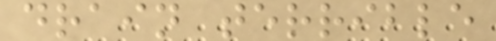drain terrible
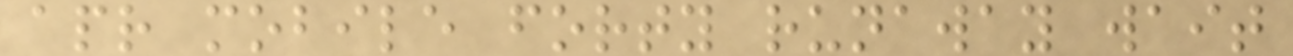apr mobile forty runaway wait
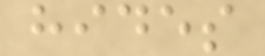hides
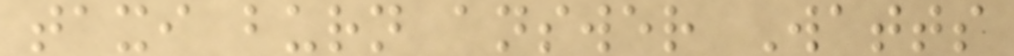taxi burn answer Watts
